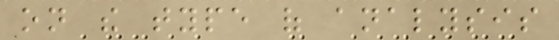on the type of analysis
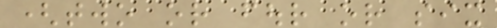(two or four or six
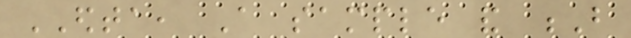EDTA, A sample and B
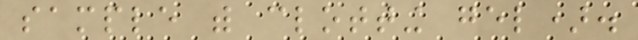sample with clotting gel).
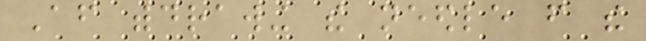After withdrawing the needle from the
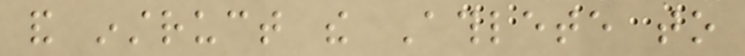and instruct the Athlete to
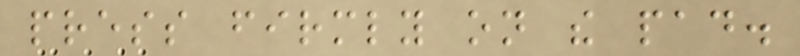press firmly on the pad.
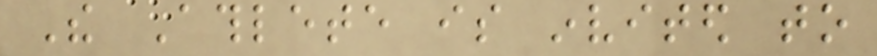The Athlete is invited to
